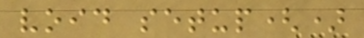void setup()
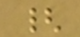{
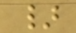}
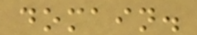domain.
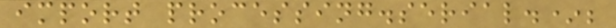import processing.serial.*;
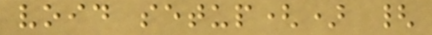void setup() {
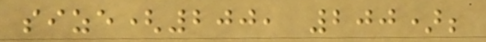size(200, 200);
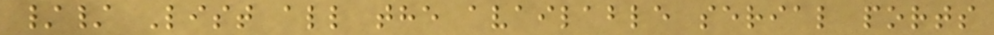// List all the available serial ports
